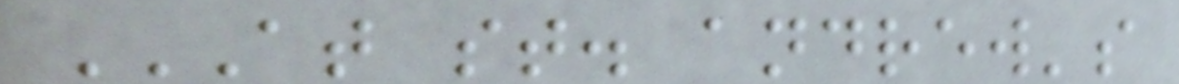AT ST. ANDREW'S
